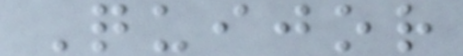Quijor
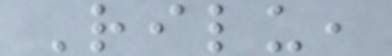Rilu,
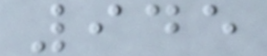945
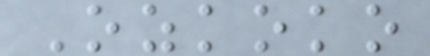Ozkoko
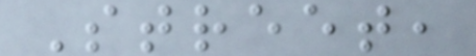Street,
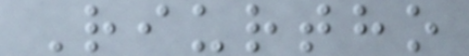Riurtho
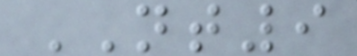NT9
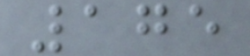175
